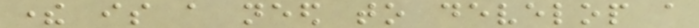there is a need to develop a
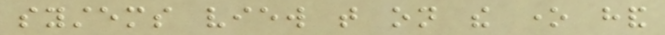systems view that on the one hand
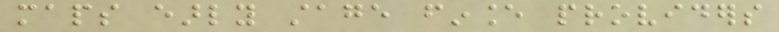maps early stage finance providers
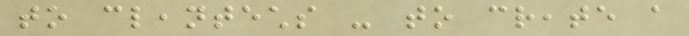to cleantechs - to create a
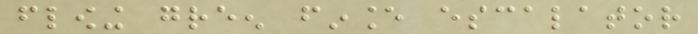flowing green finance escalator
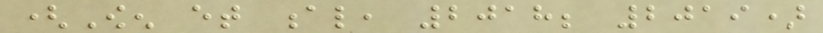(Owen et al, 2018; 2019)
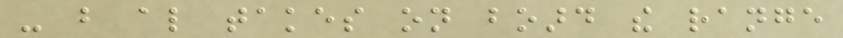- but also takes on board the range
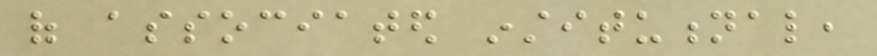of associated institutional,
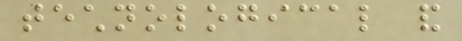technological and
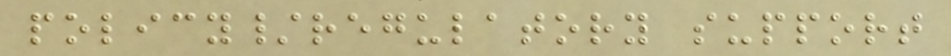policy/regulatory support
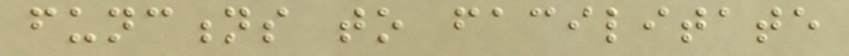functions to facilitate
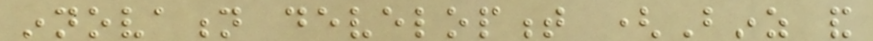innovation development (Binz and
